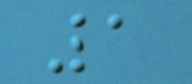1
